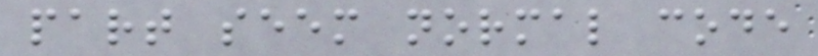part seem normal code
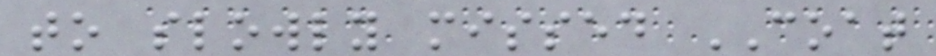to slowly missed COAT
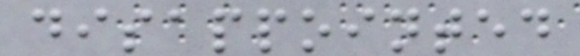disappointed
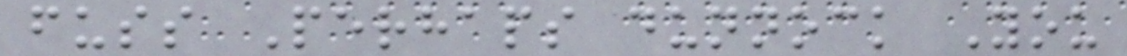fuss Perhaps dunnock You
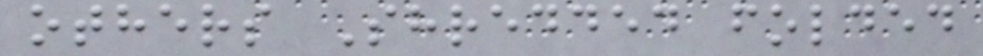others Shredded folded
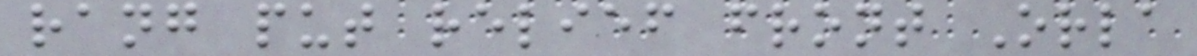rang put relief front Orla
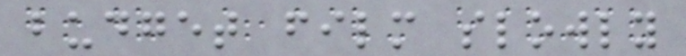budget film slowly
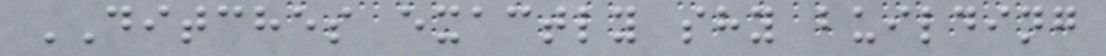DITCHES exactly shy building
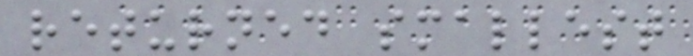returned smallest
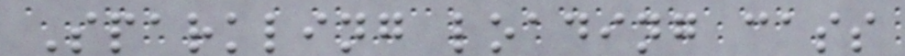Sparkling loading cass
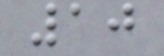10
